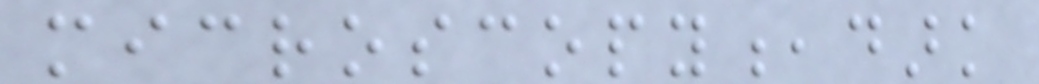microscopy,dark
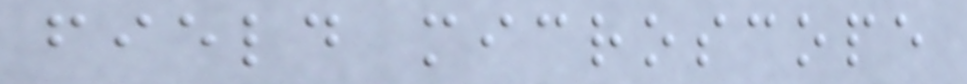field microscope
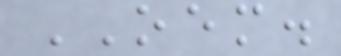OEM.
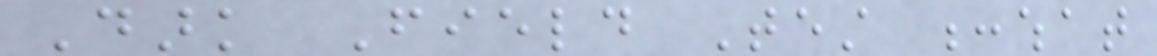Dark Field Test :what
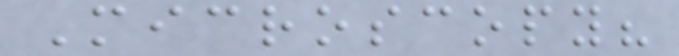Microscopy?
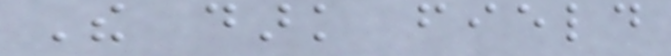The dark field
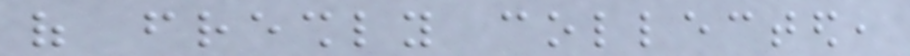of freshly collected,
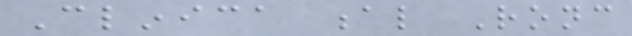Clinica al Ronc
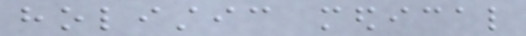holistic medical
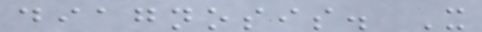diagnosis. It
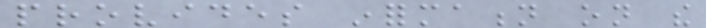provides information on the
